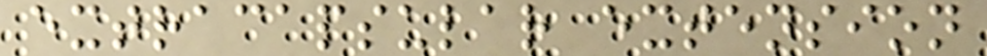extracapsular extension
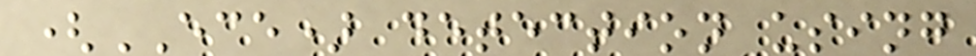(ECE) detection using
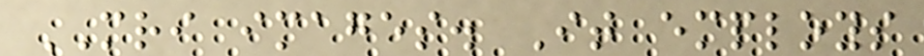MRI images. It employs
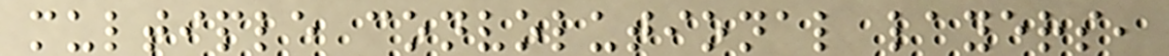multiple convolutional layers,
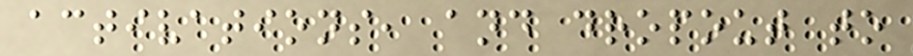activations, and dropout to
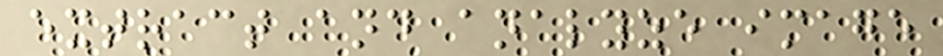extract and analyze image
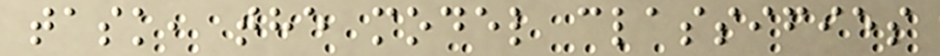task, the model classifies
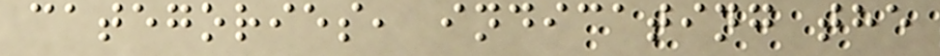categories, indicating the
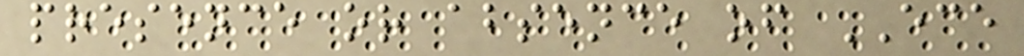presence or absence of ECE
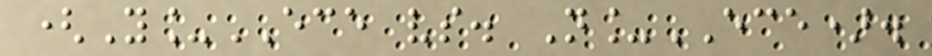(Y_ECE vs. N_ECE).
